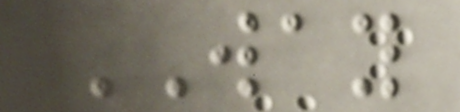WAY
